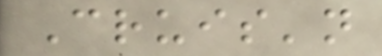Cruis'n
